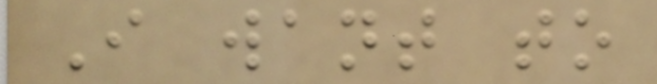I want to
